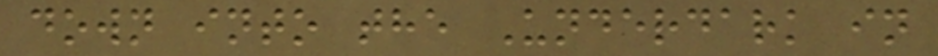down into the Underdark in
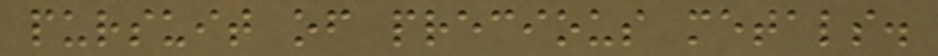pursuit of precious metals.
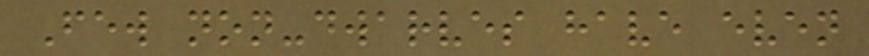Few non-dwarves have even
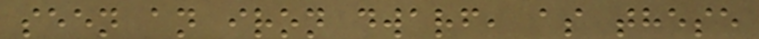seen an iron dwarf, as these
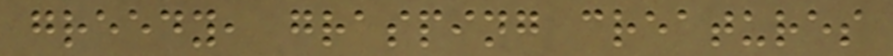greedy, grasping creatures
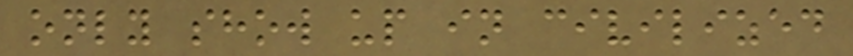only show up in civilized
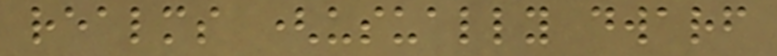realms (usually dwarf
